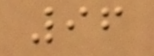96
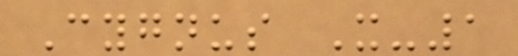Cygnus X-1
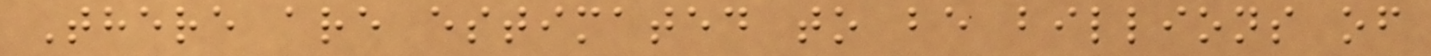There are estimated to be billions of
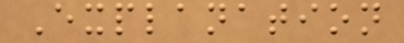Explanation
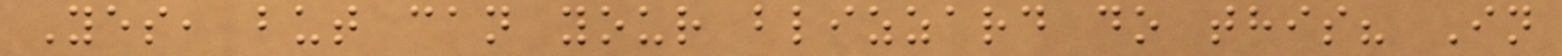Yes, but can your blizzard do this? In
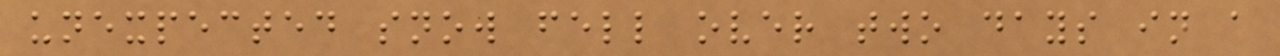unexpected snow fell over two days in a
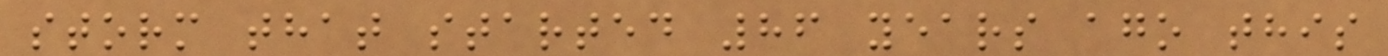storm that started 86 years ago this
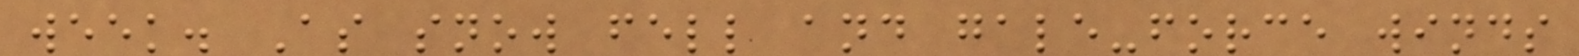week. As snow fell and gale-force winds
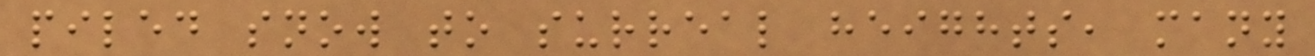piled snow to surreal heights, many
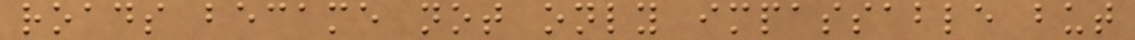roads became not only impassable but
